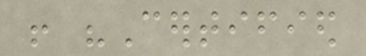! "Certified
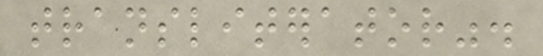transliterator".
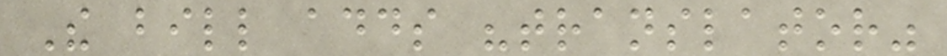The bill adds "translator"
